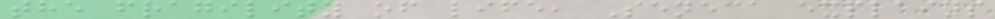the fragility of life, Seneca explains
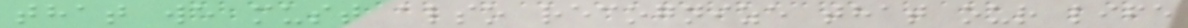that we must also recognize that our life
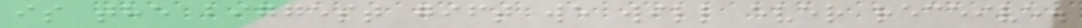is the biggest gift we will ever receive.
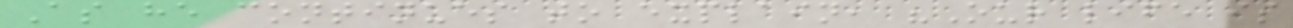As he continues to explain, "Our life is
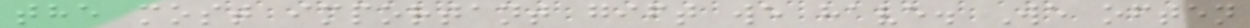the most important gift we have. We often
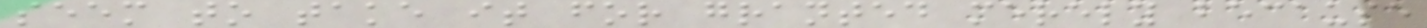seem to take it for granted merely because
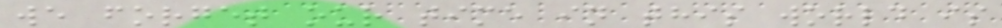we forget our time in this world is
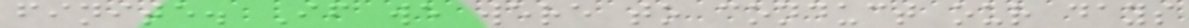finite. If we were to conduct our days
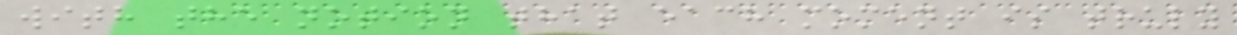with the notion that each moment is truly
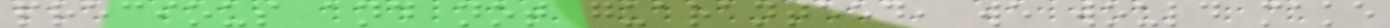precious and not guaranteed, we would make
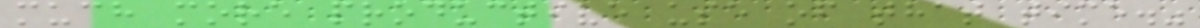much more productive use of that time."
